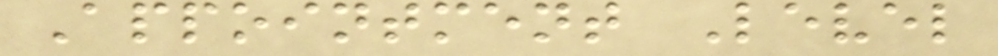Appointment Level
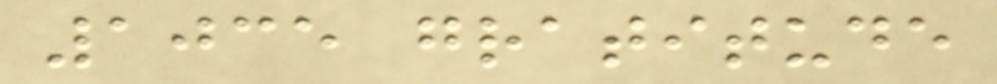1035 gratitude
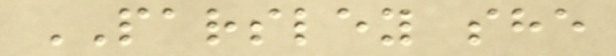PARSLEY she
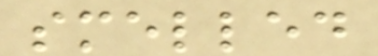smelled
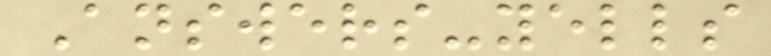Answers-yells
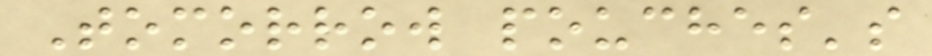Tomorrow pouches's
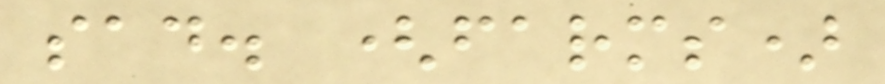sad. (farms)
